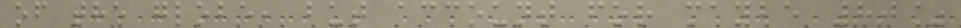of the globe, but account for maybe 80%
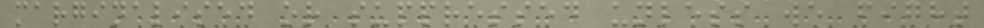marginalised or suppressed unless we fight
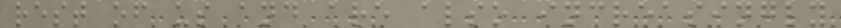rest of us and are also increasingly
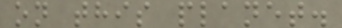on this planet.
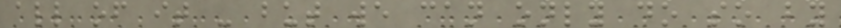all of it - but we can only do so by
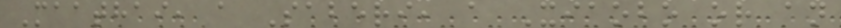Maathai, a Saberi, a Xiaobo or an
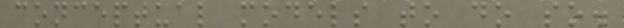conceptual models to do so.
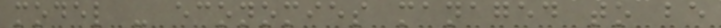model - economies managed to be
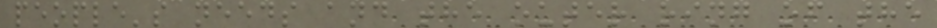people's needs and the outer ring of the
